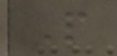P
